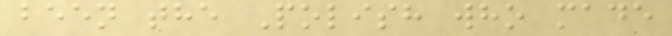been the Polish who made
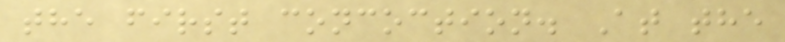the first concoction. At the
